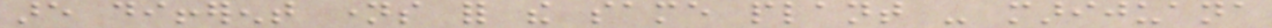are different names for the same plant - marijuana
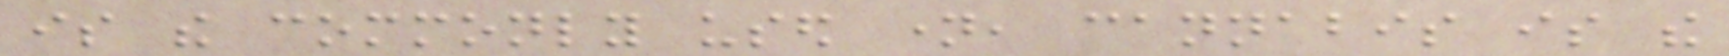is the commonly used name, cannabis is the
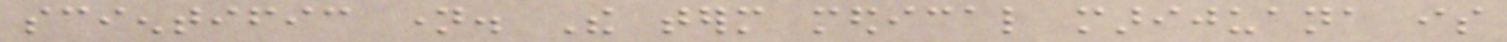scientific name. The term medical marijuana is
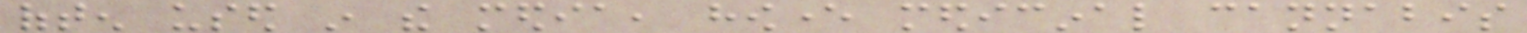often used in the media, however medicinal cannabis
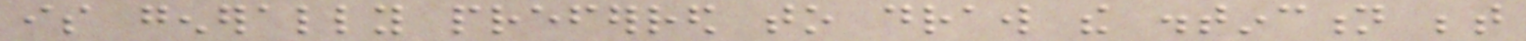is generally preferred to draw the distinction between
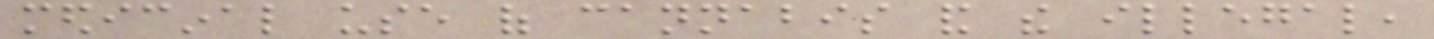medicinal use of cannabis and the illegal,
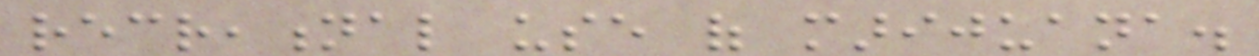recreational use of marijuana.
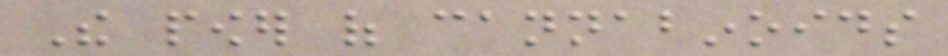The power of cannabinoids
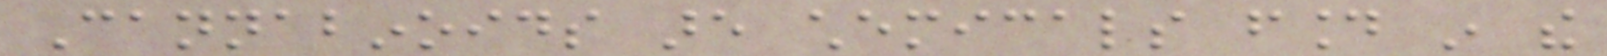Cannabinoids are chemicals found in the
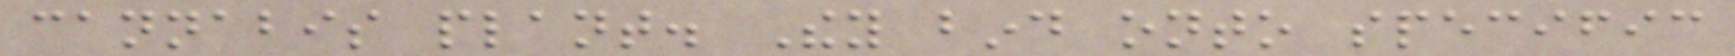cannabis plant. They bind onto specific
